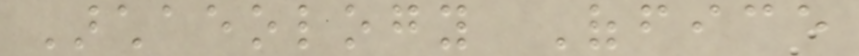Archaeology Office
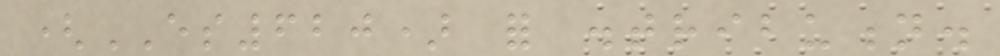(ES620) for distribution.
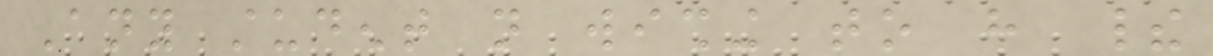Any student not wishing to have their
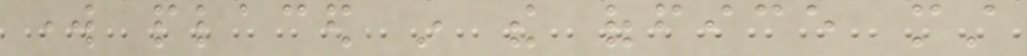work placed in the office must
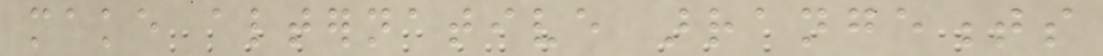make alternative arrangements
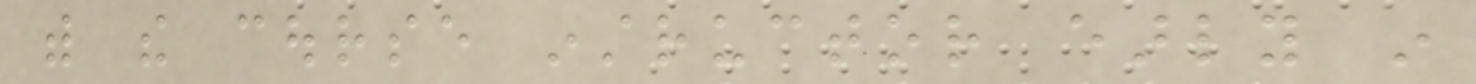with the course instructor early in
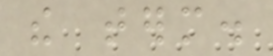the term.
